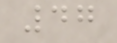47
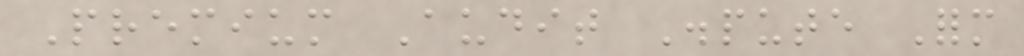Premium Audit Dispute Form
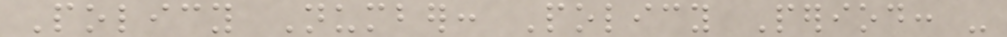Policy Number: Policy Period: -
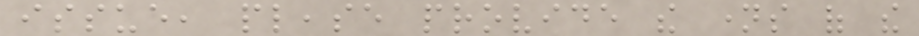issue, please provide the names of the
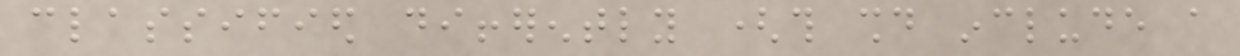classified differently (this should include a
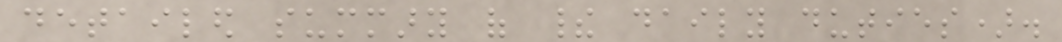detailed summary of their daily duties).
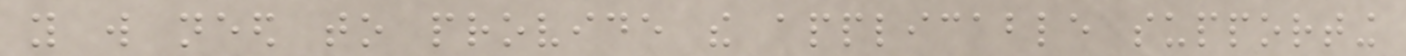you will need to provide the applicable supporting
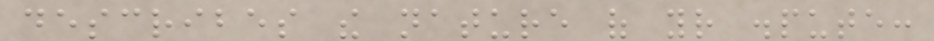describes the nature of your dispute:
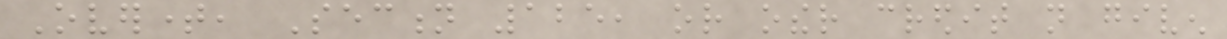Overtime, Section 125, or other credit not given
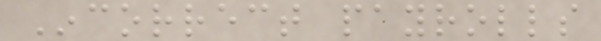Incorrect payrolls
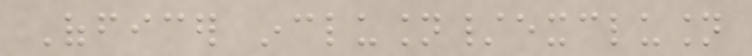Officer inclusion/exclusion
